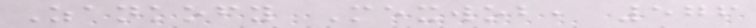Zankofy Mexwob, 576
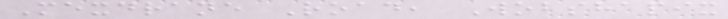Mexdrane Road, Wobshapix
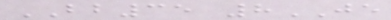BB35 8JE
